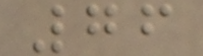76
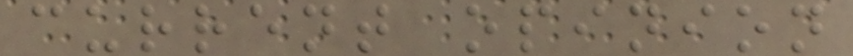current opinion
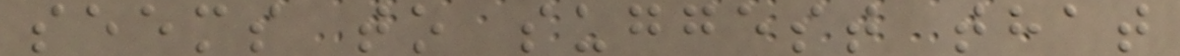seems to suggest that
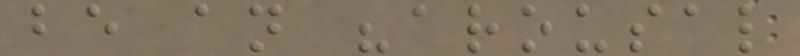be an "arousal
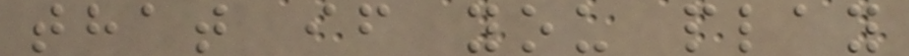that if you play
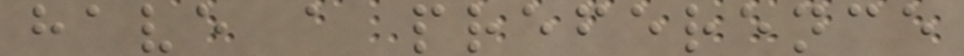have a preference
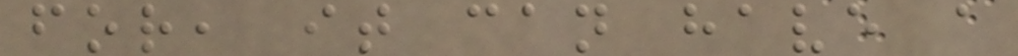for, it can have a
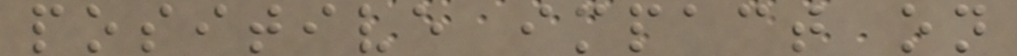positive impact on
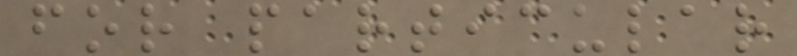for particular
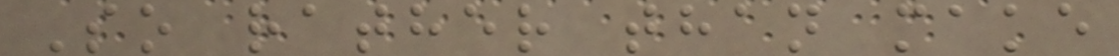So rather than make
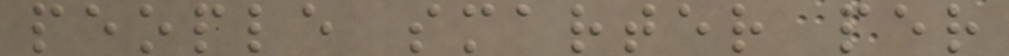people smarter per
